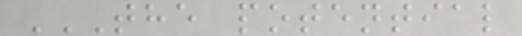THE POTENTIAL
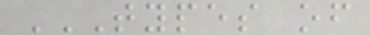TYPES OF
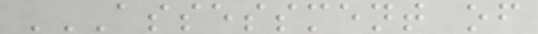ASSESSMENT OF
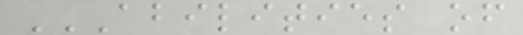ABILITIES OF
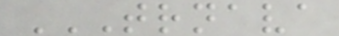TRNAVA
